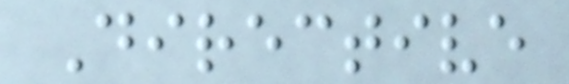Directive
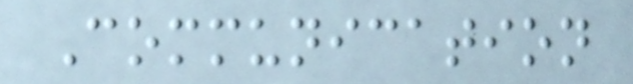Communication
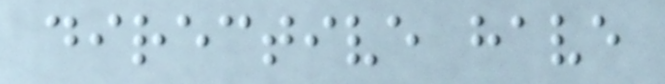directive have
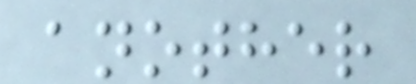another
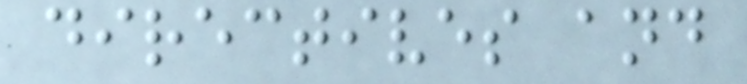directives and
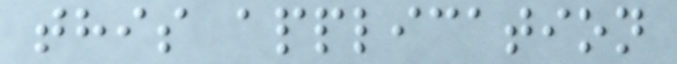this application
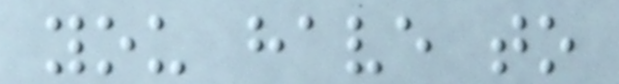you have to
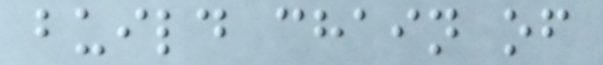build chain of
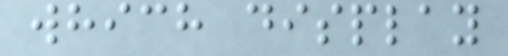which display
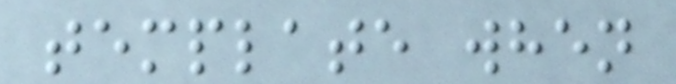template when
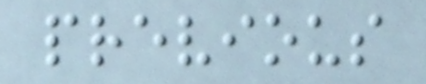previous
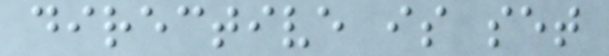directive is set
